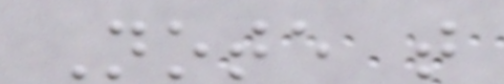Note that
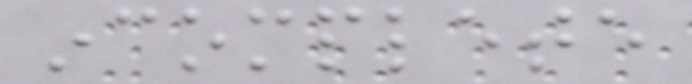incomplete
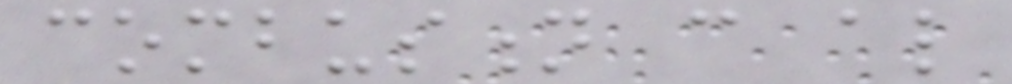combustion can also
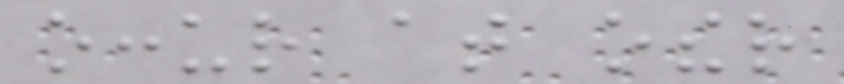occur at other
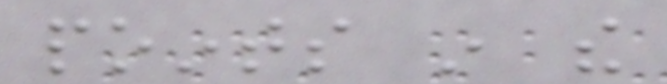points in the
